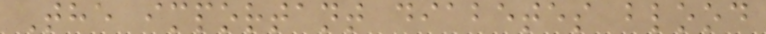The important diabetes blood
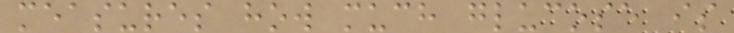measures how much glucose is
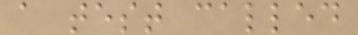a test called
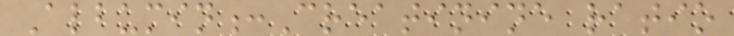Albumin:Creatinine ratio
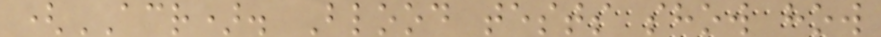(ACR). Blood tests show how
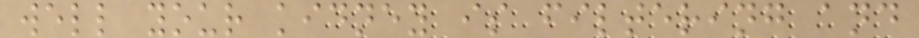well your kidney is filtering and
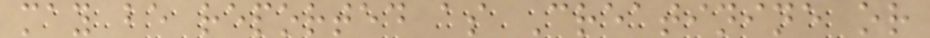may be reported as Creatinine or
